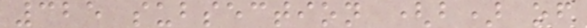325 subsection (b) of
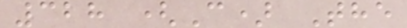328 (C) The
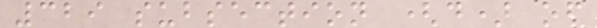329 subsection (d) of
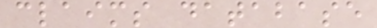claims database
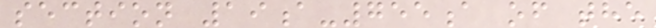section 19a-755a of the
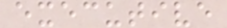executive
